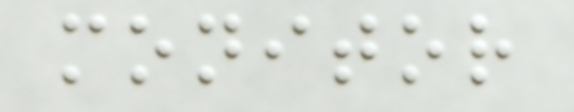monitor
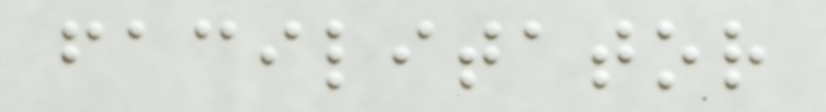facilitator
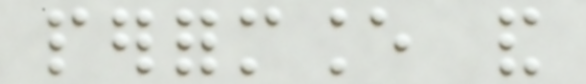performance and
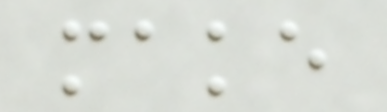make
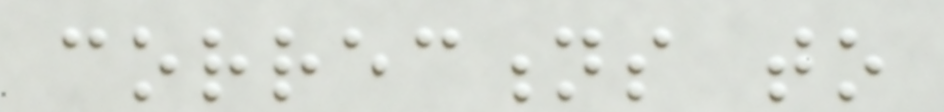corrections to
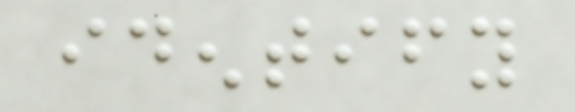identify
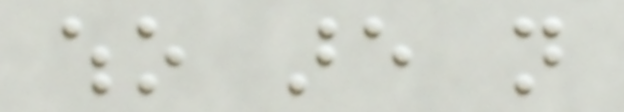who are not
